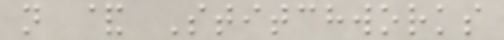n & Stitchworks
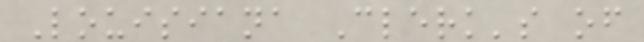Louisiana Clerk's of
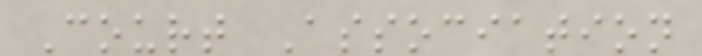Court Association
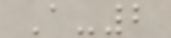A-2
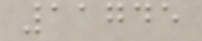11745
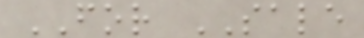FOR SALE
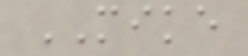MIKE
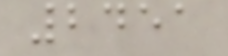2451
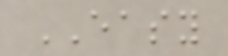EASY
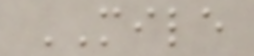MILE
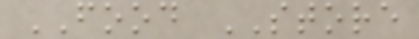FOOD STORE
